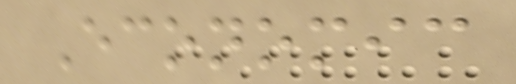Economic
